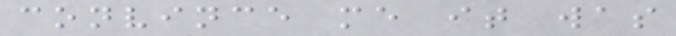convince me it was
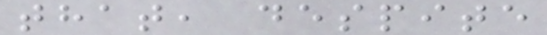that, despite
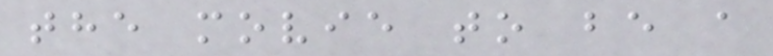the movie to be a
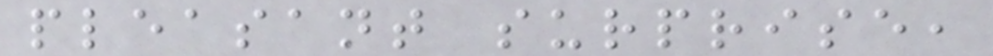pleasant surprise,
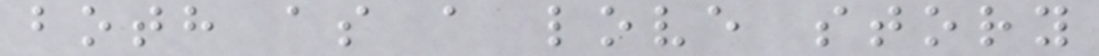both as a love story
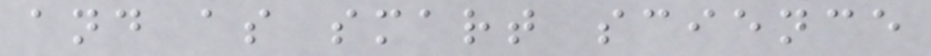and as smart science
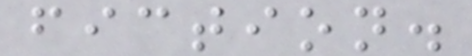fiction.
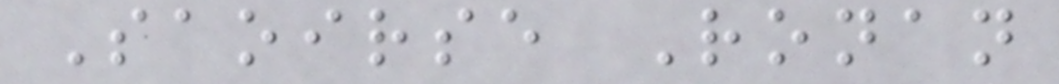Saoirse Ronan
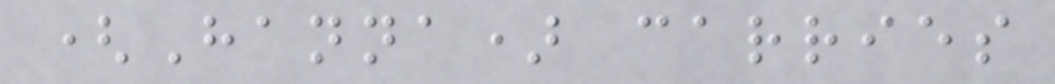(Hanna) carries
